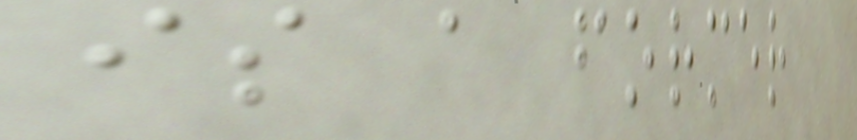is a former
